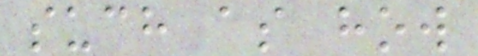such as how
